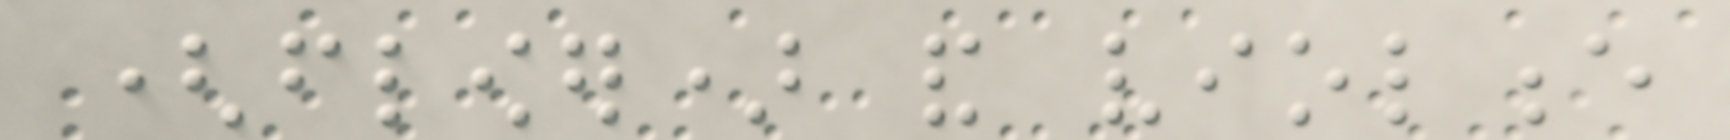(flower) and violence
